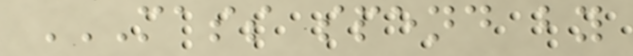MASS SPEND BY
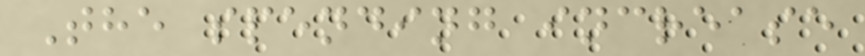The spending increase
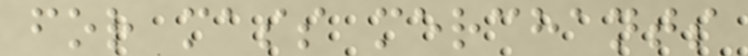for mass merchants
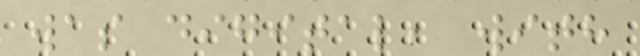was digital, with
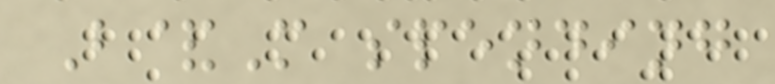B&M spending
